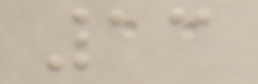13
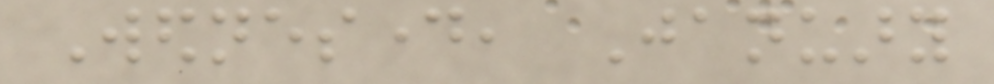Wednesday, January
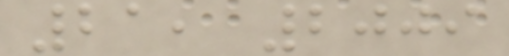21, 2009
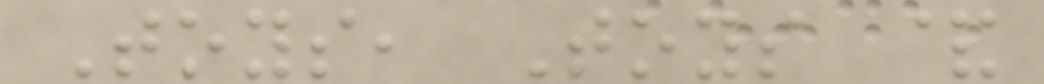Toys, Toys &
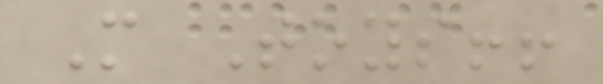More Toys!!
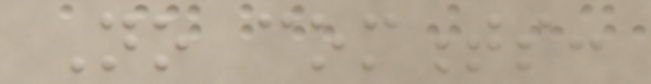No comments:
